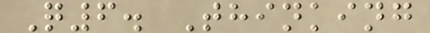Q6. Thinking
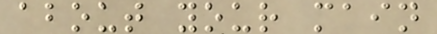about your main
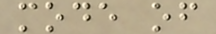mode of
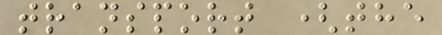transport (the
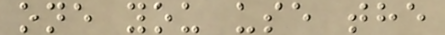one you use the
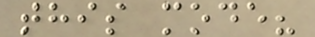this mode?
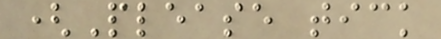(Please tick
